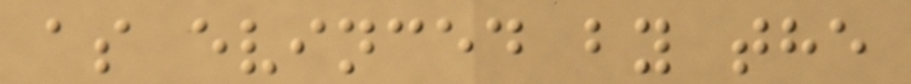as evinced by the
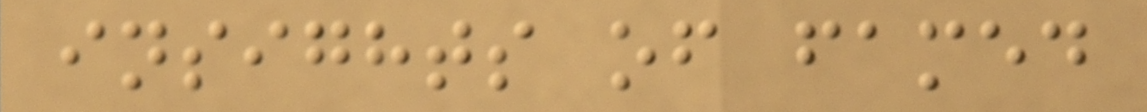insights of famed
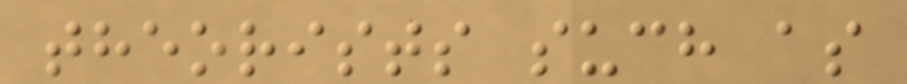theorists such as
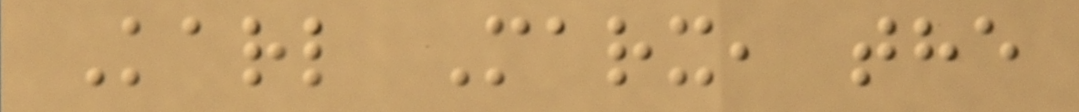Karl Marx, the
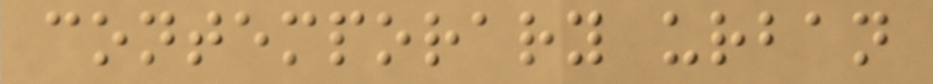contemporary urban
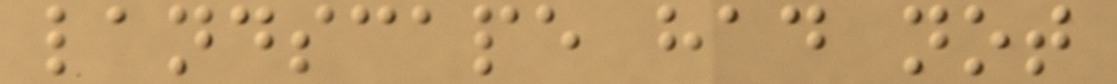landscape had not
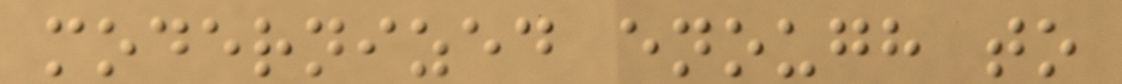modernized enough to
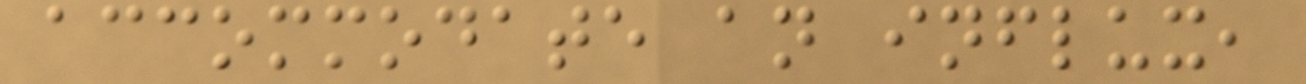accommodate an influx,
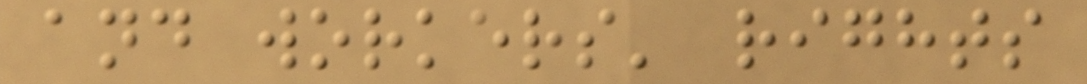and workers' rights
